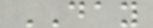DAY
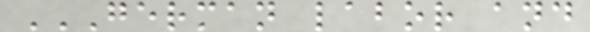GERMAN LABOR AND
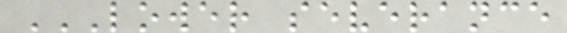LOWER SEVERANCE
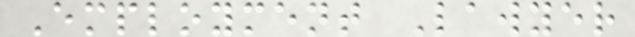Employment Lawyer
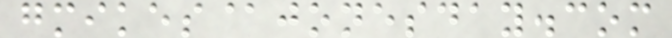gmikes@jonesday.com
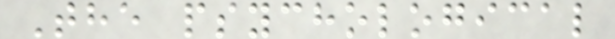The psychological
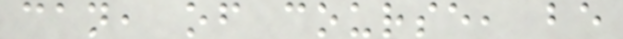can, of course, be
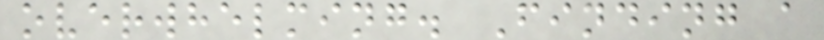overwhelming. Finding a
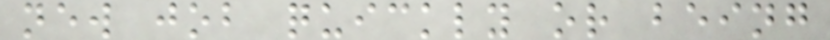new job quickly or being
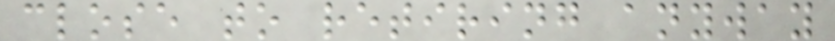close to retiring anyway
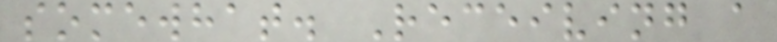somewhat. Receiving a
